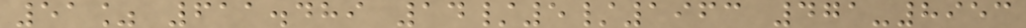51% 611.489 14/5/1963 471-8953
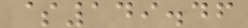$149.46
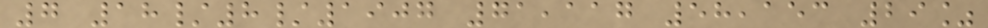7 18/8/1907 71,117 58,153 29%
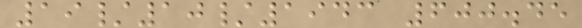19/10/1943 600.45
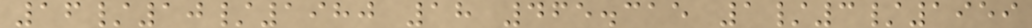16/10/1980 18 465.315 1/3/1959
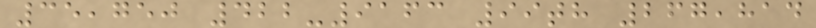35,750 422-9163 99th 267,814
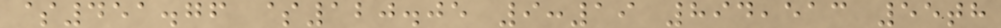$451.76 $120.05 9:19 894,513 55th
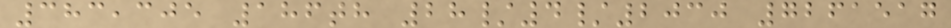383,305 186th 28/4/2030 7261517
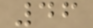46
